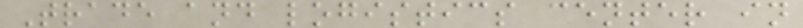Trade and logistics center in
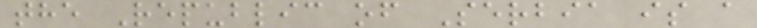the Republic of Serbia is a
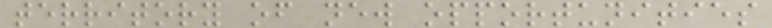territory of new opportunities
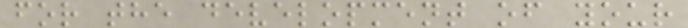for the development of your
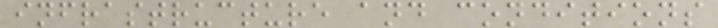infrastructure and conditions
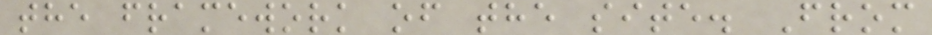the framework of the site. From
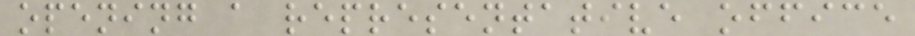opening a representative office
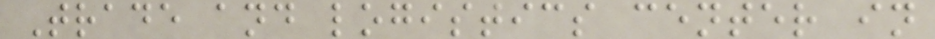Trade and logistics center in
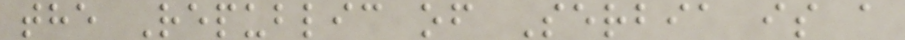the Republic of Serbia is a
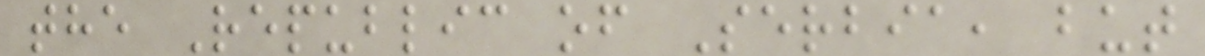the Republic of Serbia, but
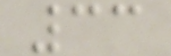33
